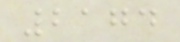2174
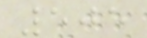505
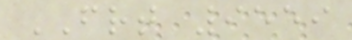FRT 9559
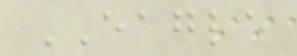EAGLE
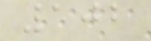102
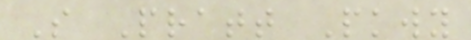S Pratt Pkwy
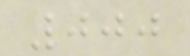000
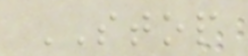STOP
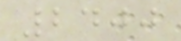2400
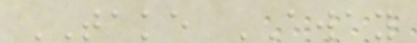TAKE AWAY
